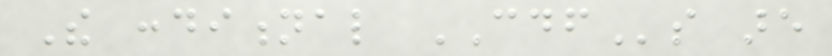The conditional CDFs are
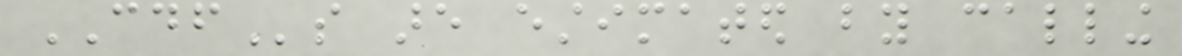CDFs are estimated by calling
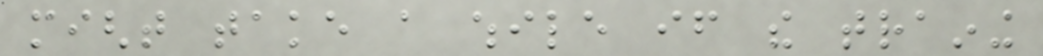might take a while if the training
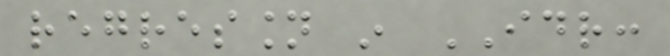regression in IDR:
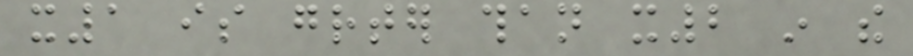x1 is greater than x2 in the
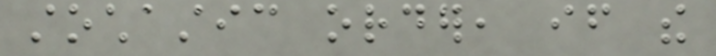stochastic order, if the
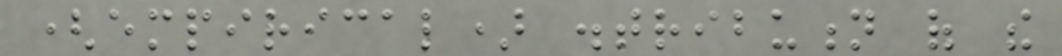(empirical) distribution of the
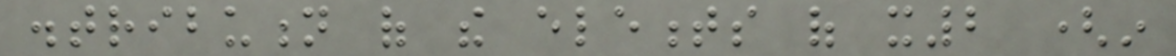distribution of the elements of x2 (in
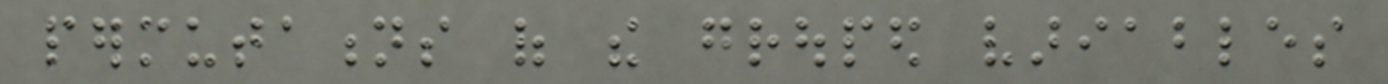permutations of the grouped variables
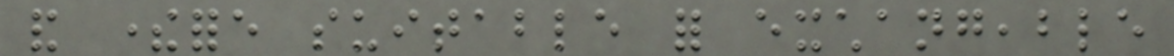and therefore suitable for exchangeable
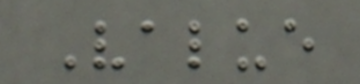Value
